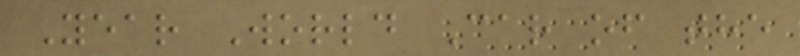Year World Car of the
